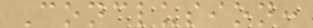Conclusion:
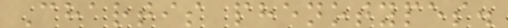Chartis phenotypes.
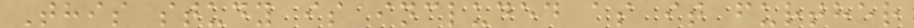This study is included as it further
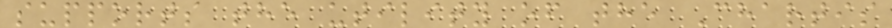supports the utility of the Chartis
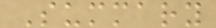Summary
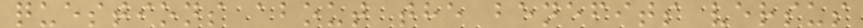questions about the benefits versus
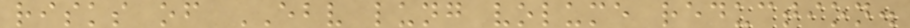risks of EBV lung volume reduction.
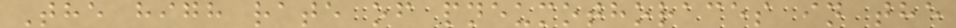The high rate of pneumothoraces in the
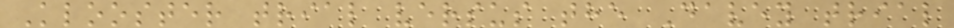Klooster trial versus the Davey trial
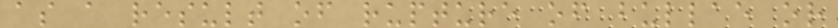as a result of rupture of bullae or
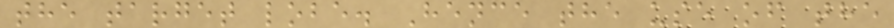the target lobe. Hence the use of the
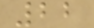22
